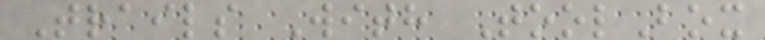Trails With ToolBox
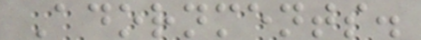Adornments.
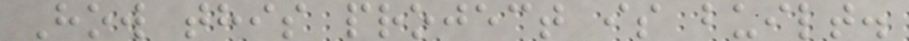How this project is built.
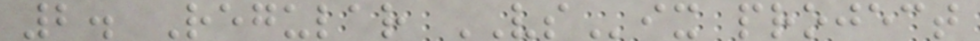2. Regular VSix project
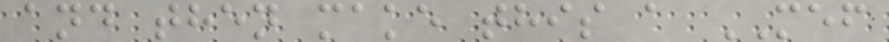and then make this a MEF
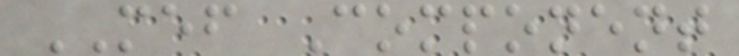MEF Component
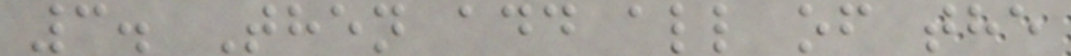3. Then add all of the
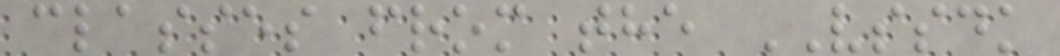classes from the VSSDK
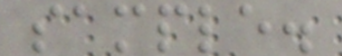sample.
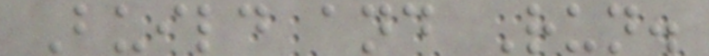Build and Run.
